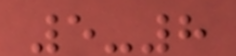5-8
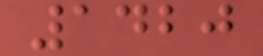1420
